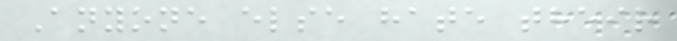Anyone else hate their
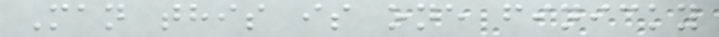Man this is one finicky
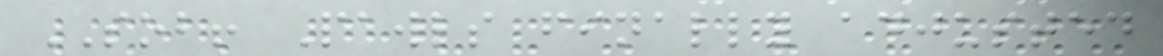SOB! Pawls finally adjusted
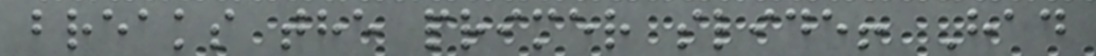breaks the primer slide! Had
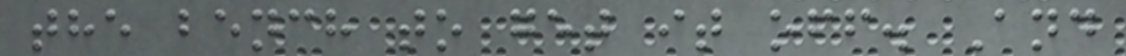the bench to get it off. And
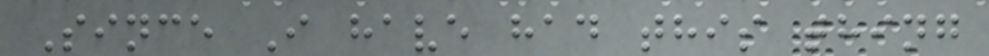Since I have had this thing
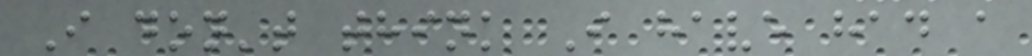I don't think I have had a
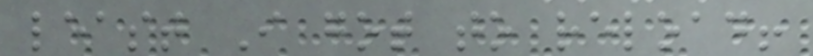least I got to reload!
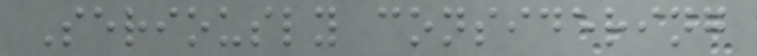Seriously considering
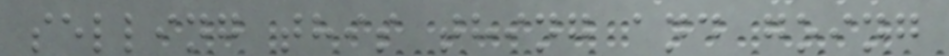selling this thing and going
